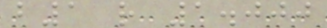b1 r 1.000
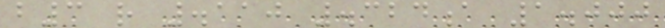b3 r .110 .324a 1.000
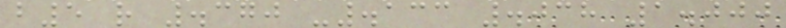b5 r .370 -.133 .038 1.000
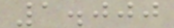1.000
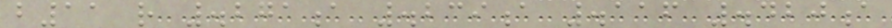b11 r .271a .239a .116 .420a
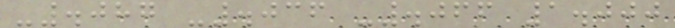-.087 -.036 -.066 1.000
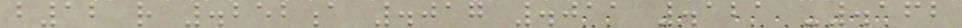b12 r .252a .017 .011 .121 -.162
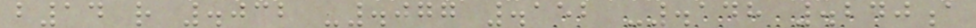b14 r .032 -.077 .152 -.148 .240a
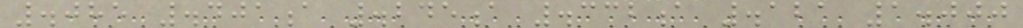.085 .401a .245a .332a .121 1.000
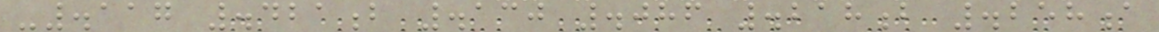-.117 .421b .130 .086 .218b .258a
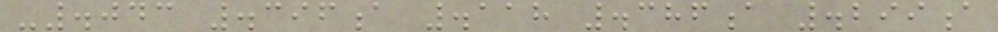-.043 .396a .118 .386a .299a
